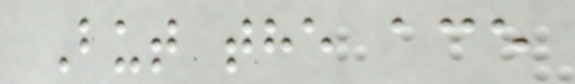But the ace
